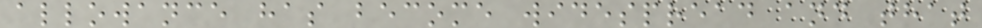allowance has become widespread and that
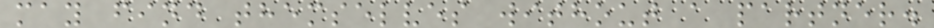may find themselves without a partner.
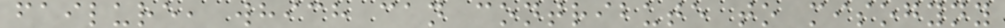failure, which can contribute to misogyny
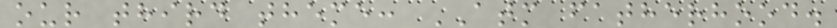our third theme: ATM fatherhood.
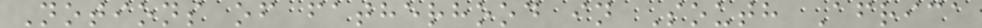Notions of fatherhood in South Africa
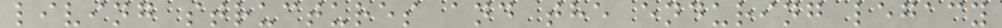living structures and the enduring legacy
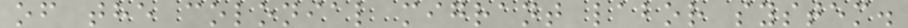of the colonial migrant labor system.
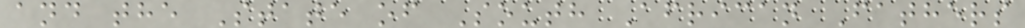and the State of South African Fathers
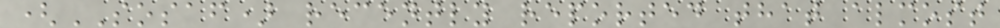(SOSAF) recently reported that almost
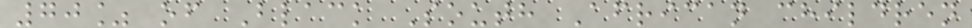70% of Black South African children
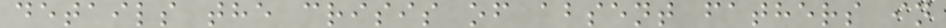details the crisis of absent fathers in
